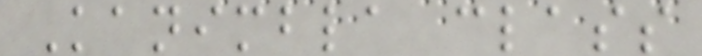Kanimbla class
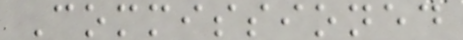Commissioned
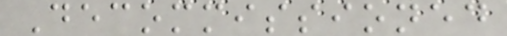Decommissioned
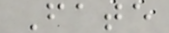Fate
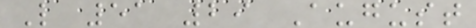L 51 29 August
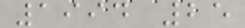1994 25
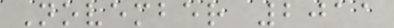November 2011
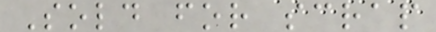Sold for scrap
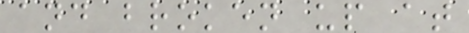and broken up at
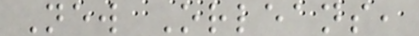New Orleans,
